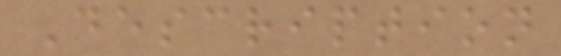Description
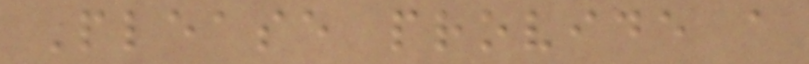Please provide a
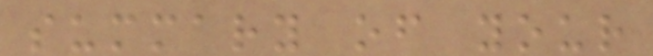summary of your
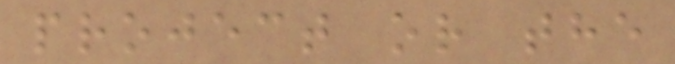project or the
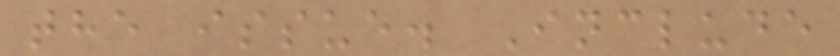the issue. Include
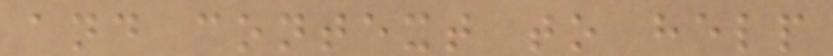and context to help
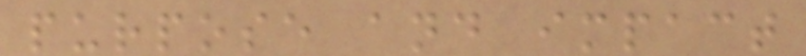purpose and impact
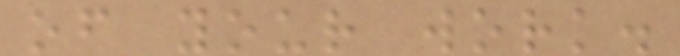of your work.
